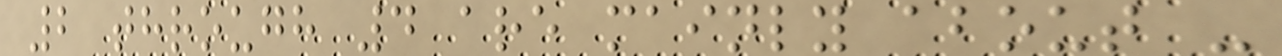2 through 4 are mainly about -
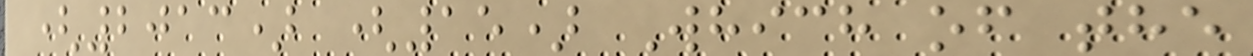(2013) (15) Which of the
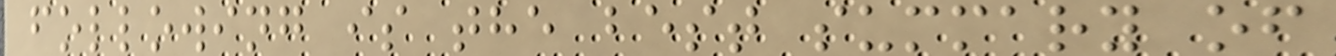following is the best summary of
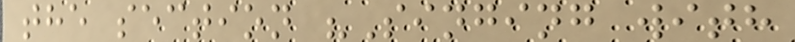the section "Singing with
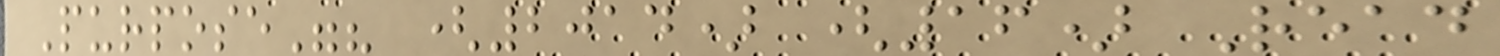Purpose"? (2014) (16) Read
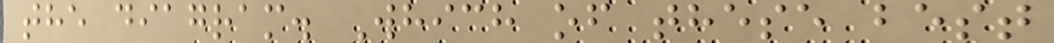the diagram. Which of these best
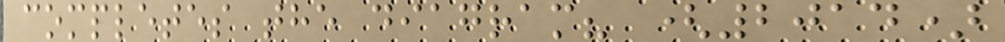completes the diagram? (2014)
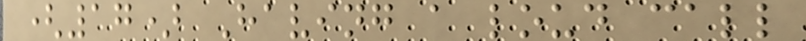(17) Having a loud call
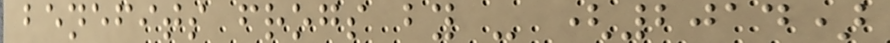benefits frogs by - (2014)
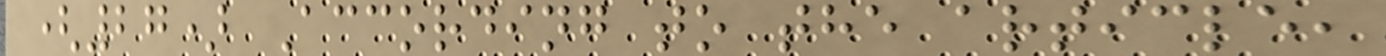(27) According to the article,
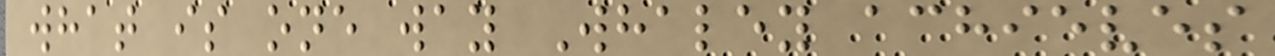what is one way Whaley achieves
